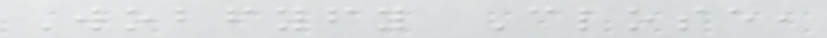Wobfyfy Close,
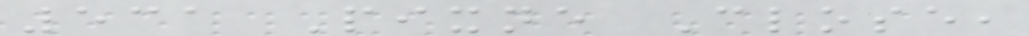531 Pixne Close,
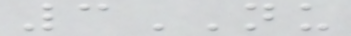3NU
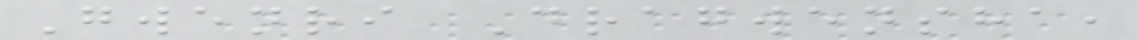Gwenri Dragwensha,
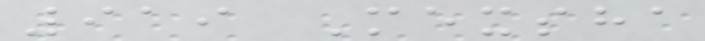919 Mexsha
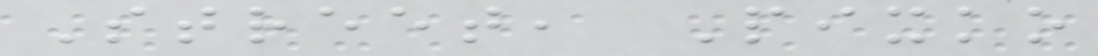Street, Pixko
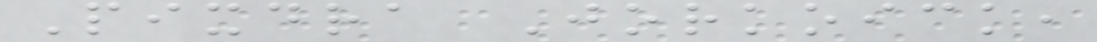Pixdra Jorkoick,
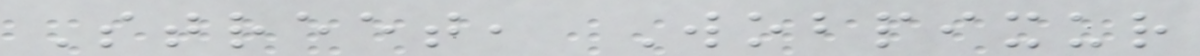Street, Wobpixur
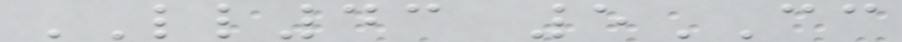LL43 5CC
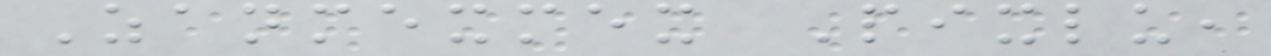Zanmexmex Pixlu,
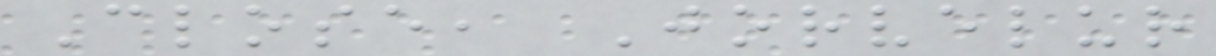Close, Jorvelur
